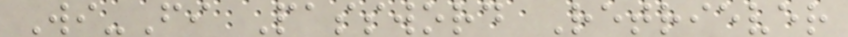Wi-Fi Password Retriever
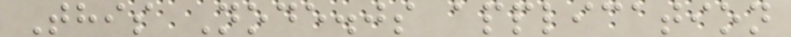This Node.js application
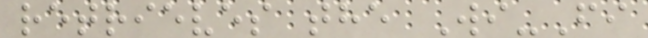retrieves the Wi-Fi
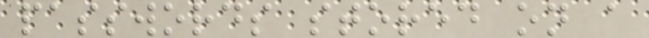passwords stored on a
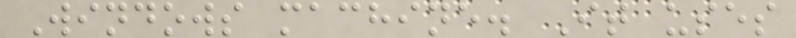Windows machine. It uses
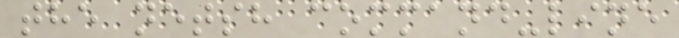the netsh command-line
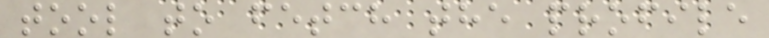tool to fetch the profile
